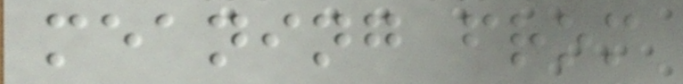meaning from
